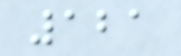121
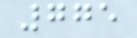775
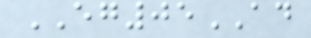EG05AD
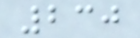230
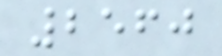2560
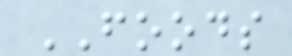FOODS
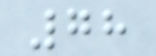78
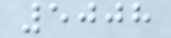5008
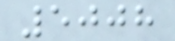5008
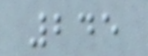245
